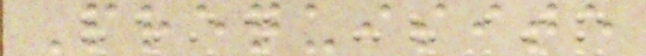Prequisite
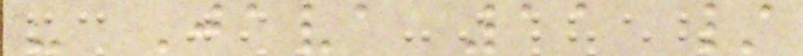- Java 11 /
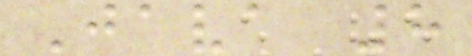Java 8
